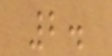2.
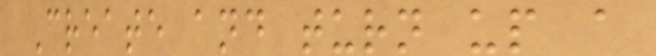Create and turn up a
